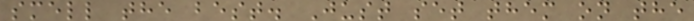smell the best. Just set them on the
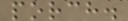porch.
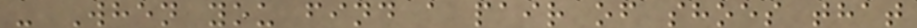- When you find a pair of shoes that
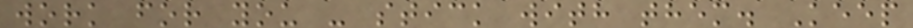work for you - stick with them. Keep
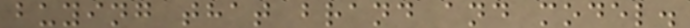buying that brand and model.
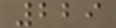229
